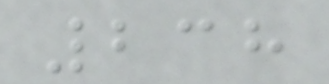238
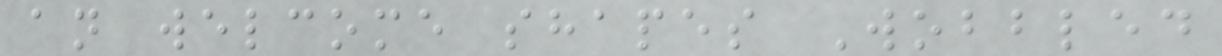an welcome shapes Wobbled
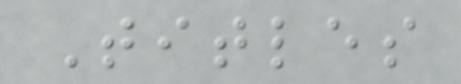Titles
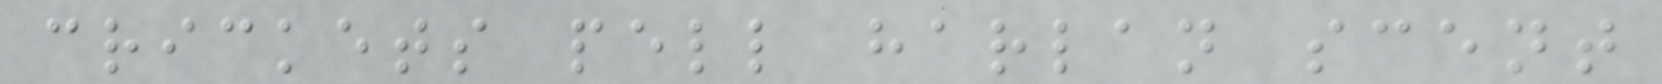crickets pell harlan scent
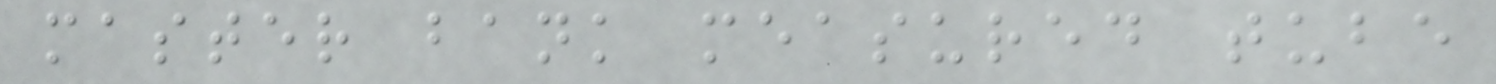master bank measured tube
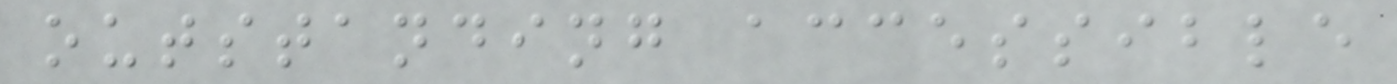outstanding accessible
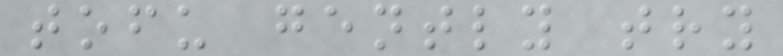tofu gently try
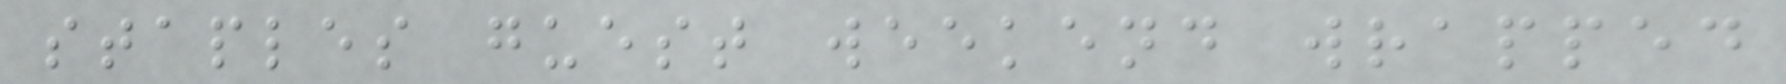staples guest weekend wrapped
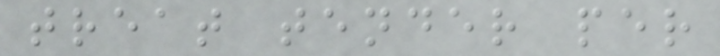treat tender per
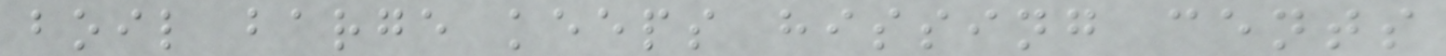boil barge keeps hissing cents
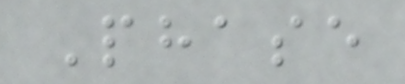Phase
